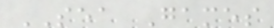SEA Games
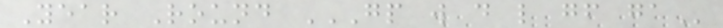Year Round GP W D L GF GA
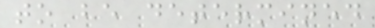to be determined
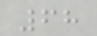68
